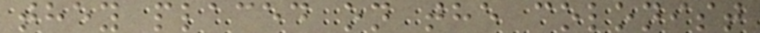they placed on the colonist
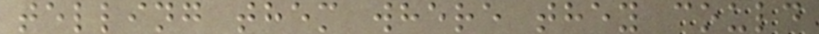telling them where they could
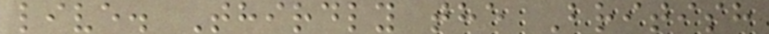live. Thirdly the British
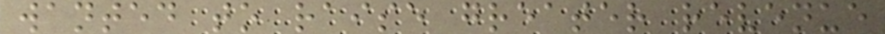wanted to raise greater revenue
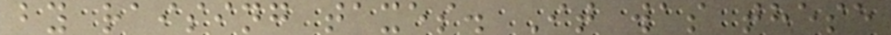by raising taxes. It was these
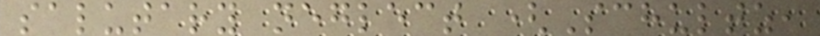salutary neglect (Schultz,
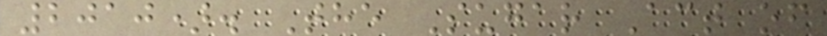2010). The Sugar Act of
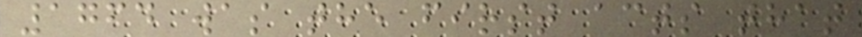1764 was the first acts that
